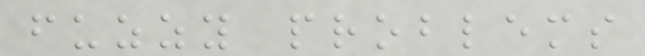fuzzy problems
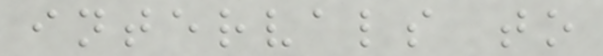intervals to
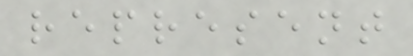represent
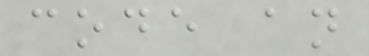code an
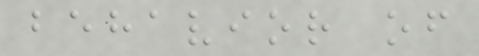behavior of
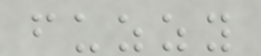fuzzy
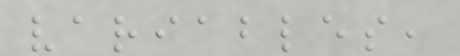variables,
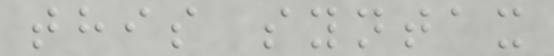this syntax
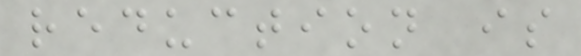reduction is
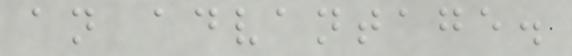an advantage.
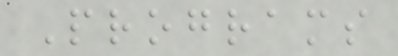Programs
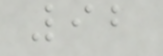92
